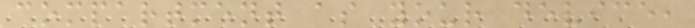compartment as your device,
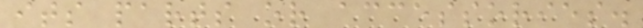its parts or accessories.
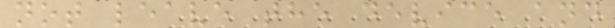not leave the device and
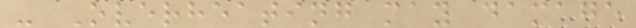- Overheating may damage
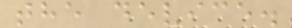the device.
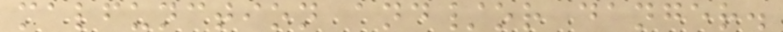malfunction and/or danger.
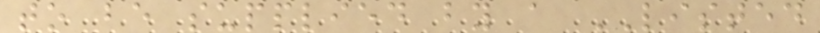to be supplied by a LISTED
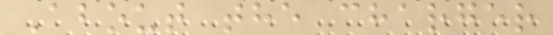About the charger
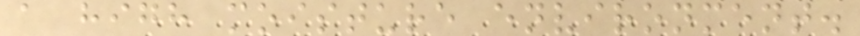a high moisture environment.
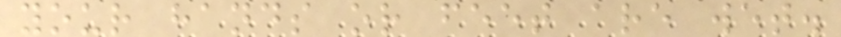your hands or feet are wet.
